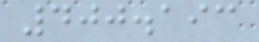400.193
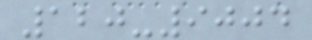120-9004
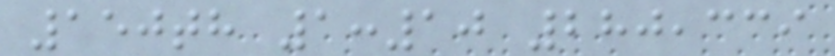150th 1:10 280,339
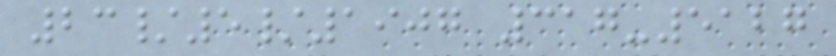23/5/1907 317-5127
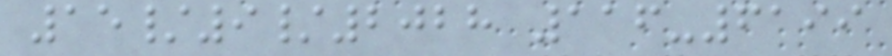15/9/2028 116-6199
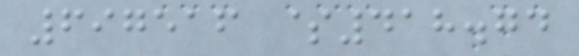697516 $418.74
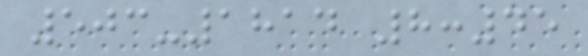503-1814 8:45
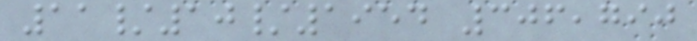11/10/1954 306,790
